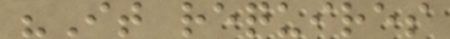"It requires
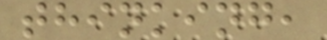thinking,
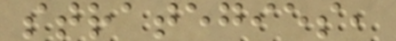strategies,
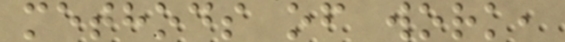methods of work,
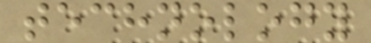technology
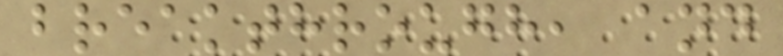breakthrough, and
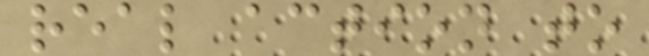real action to
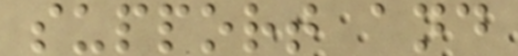support and
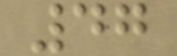47
